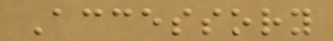Accessory
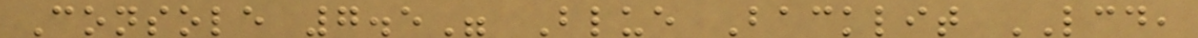Console 7.5" Blue Backlit LCD,
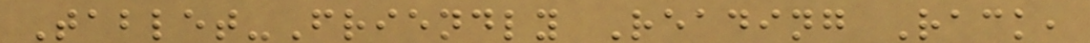Tablet-Friendly Reading Rack,
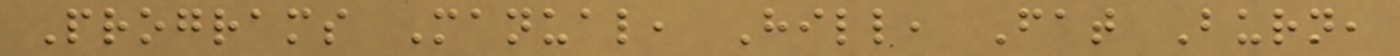Programs Manual, Hill, Fat Burn,
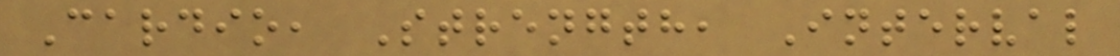Cardio, Strength, Interval
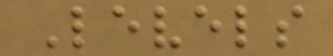Levels
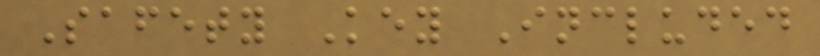Safety Key Included
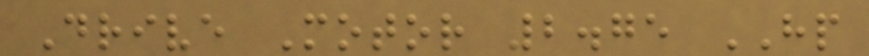Drive Motor 2.75 HP
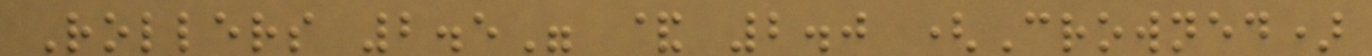Rollers 2.5" & 2.0 (Crowned)
